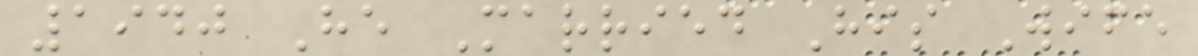1940 He Married His Wife
